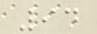94
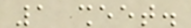1 sheet.
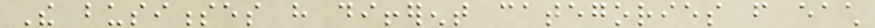The businesses have different categories from each
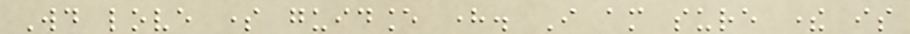Would love some guidance here. I am sure there is
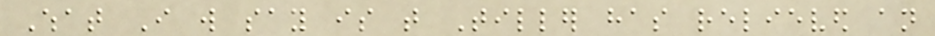What I will say is that Tiller has relieved an
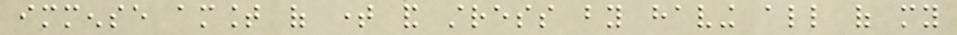immense amount of time and stress by having all of my
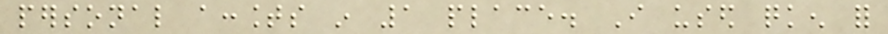personal accounts in 1 place. I used quicken for
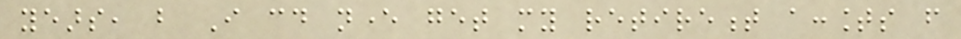years, but I could never get my retirement accounts from
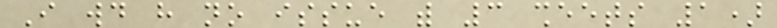I would have no issue with 3 sheets 1)
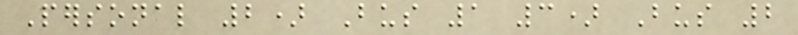Personal 2) Bus 1 3) Bus 2
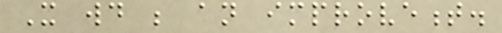It would be an improvement.
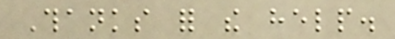Thanks for the help.
